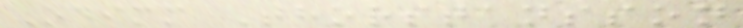Odimm Thorstansson
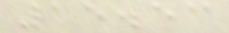15.53
